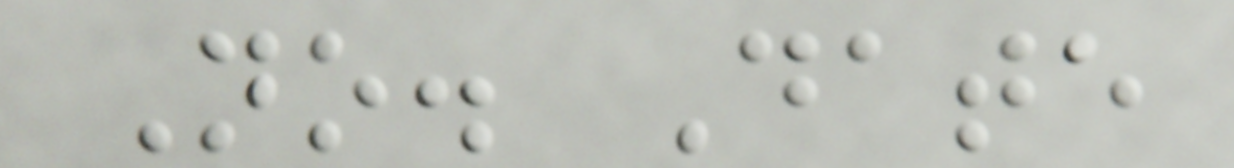No. Date
